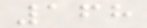168
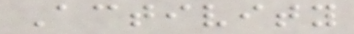Activity
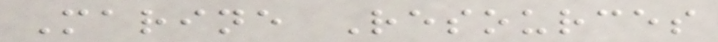Marine Resources
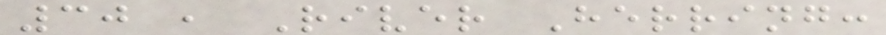30 , River Herring:
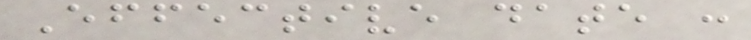Effective date :
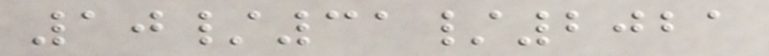10/31/2021
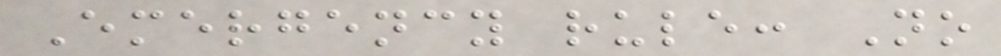Emergency rule: No
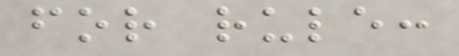for rule:
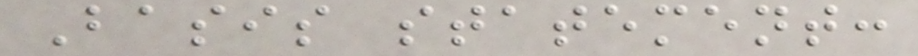Basis statement:
